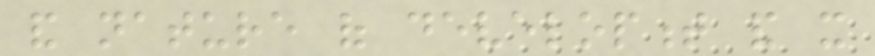and nature of development and it
